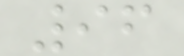96
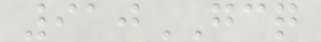910GCQ
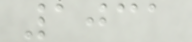1031
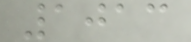1013
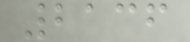2136
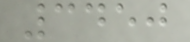3450
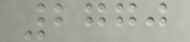2770
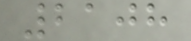2108
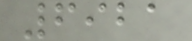6921
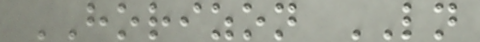HORIZON LN
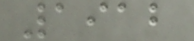1912
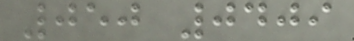050 0409
